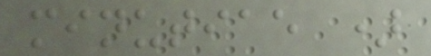minutiae )
